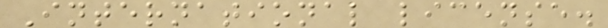International license.
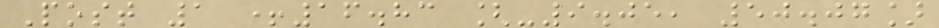Post 1 +16.83 [-9.05, 50.07]
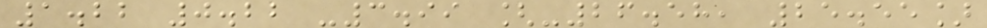1.22 0.22 -3.99 [-26.58, 25.55]
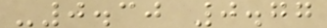-0.30 0.77
